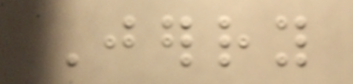Jerry
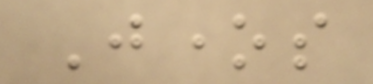Jones
